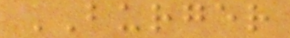BURGER
